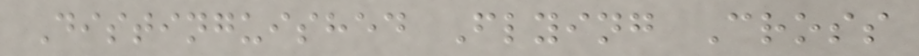Distinguished Flying Cross
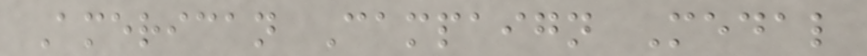American Campaign Medal
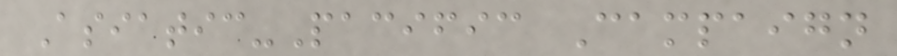Asiatic-Pacific Campaign
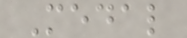Medal
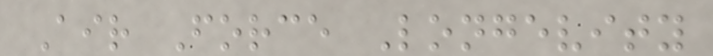Air Force Longevity
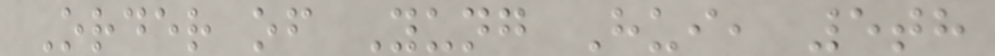Order of Yung Hui, 5th
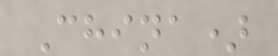China)
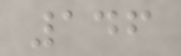146
